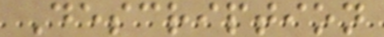Description
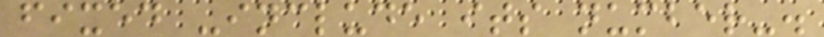fixed -include its number-.
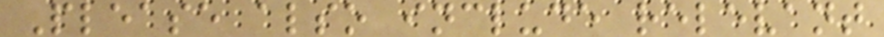Please also include relevant
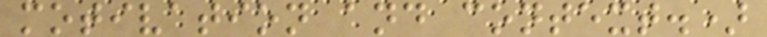motivation and context.)
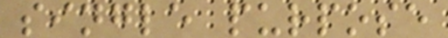single purpose
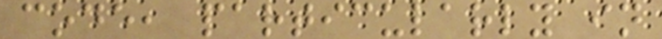code, particularly in
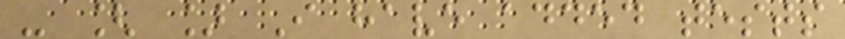- [ ] I have added tests
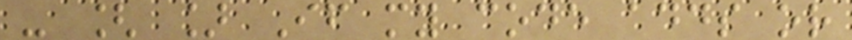- [ ] If my code adds or
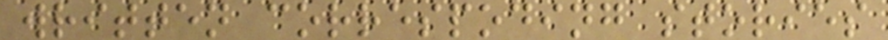written correspoding stories
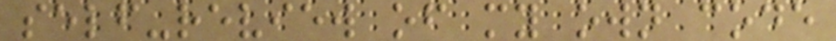self-review of my own code
